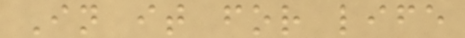In it for life
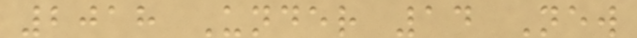2018 Under 14 New
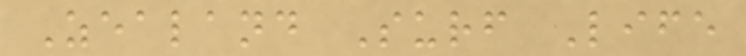Zealand Surf Life
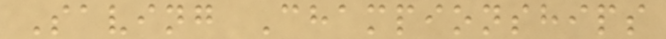Saving Championships
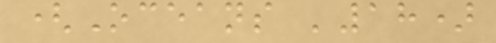(Oceans '18)
